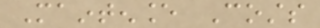Maintenance Costs
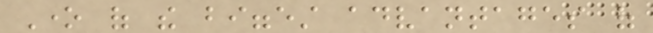One of the biggest advantages of
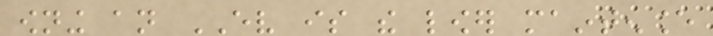owning an EV is the lower maintenance
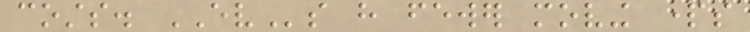costs. EVs have fewer moving parts
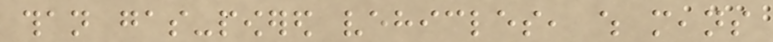than gas-powered vehicles, which means
